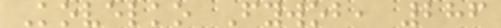Kovelko Fywob, 286
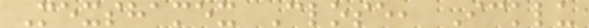Mexshamex Close, Icklu
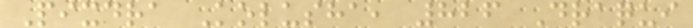Pixdra Kolusha, 826 Draqui
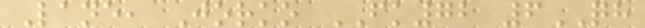Lane, Jorko FK72 6QH
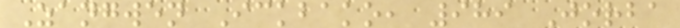Zangwen Ickbako, 989 Jorba
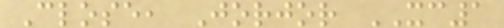Close, Jorjor XC1
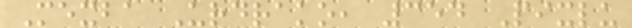Mexba Urdrako, 354 Pixlu
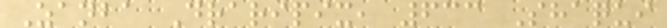Zanba Draripix, 633 Shaqui
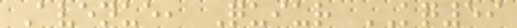Avenue, Quiur KQ59
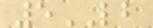5LB
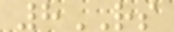8RS
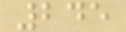245
